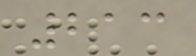213
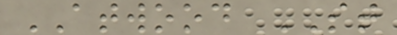ATWOOD ST
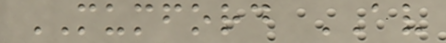MUMFORD AV
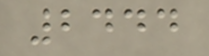2444
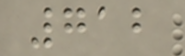712
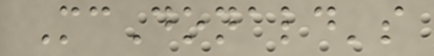McDonald's
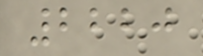2220
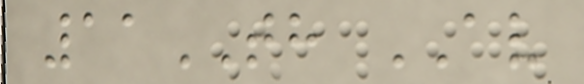11TH AV
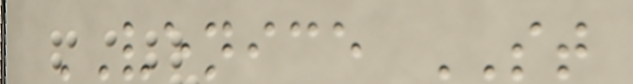VENICE ST
